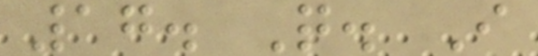17. Q. I
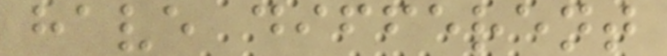have different
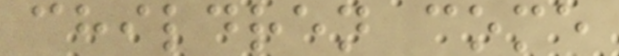children come
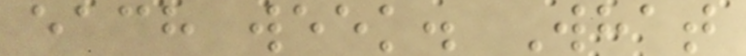each week. What
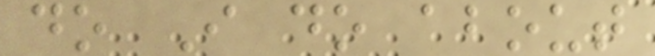do I do about
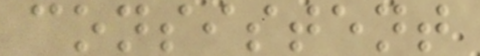consistent
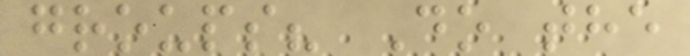groups? Do the
